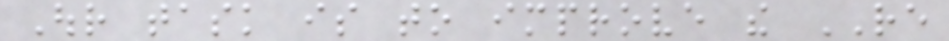Our task is to improve the RE
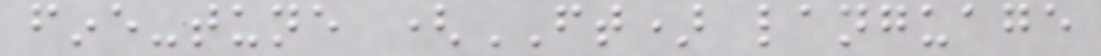fine-tune (FT) language
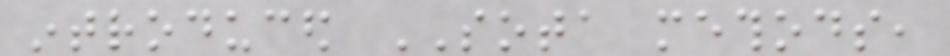introduced SOTA methods,
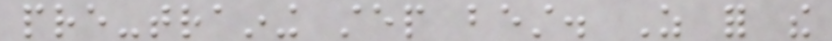pre-training step best. As for the
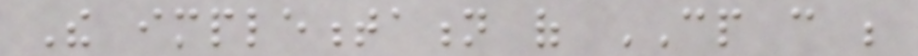The implementation of CP can be
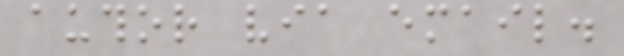author via email.
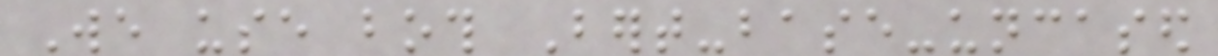We use both Bert-base-uncased
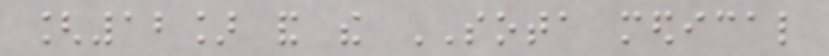[12] and the SOTA medical
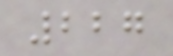227
